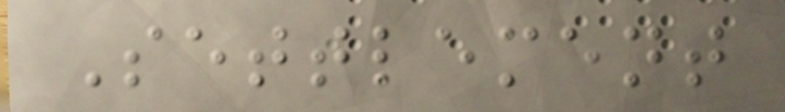Settlement
